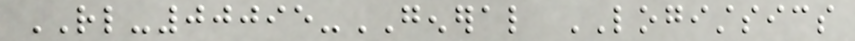RL-00095-GENERAL LOGISTSICS
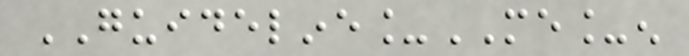GUIDELINE_ME_en
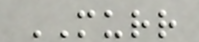MURR
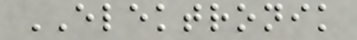ELEKTRONIK
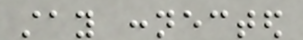stay connected
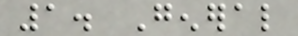1. General
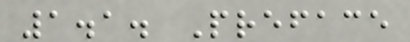1.1. Preface
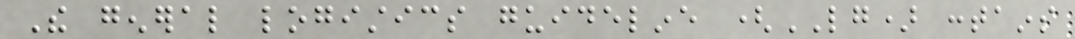The general logistics guideline (LG) contains
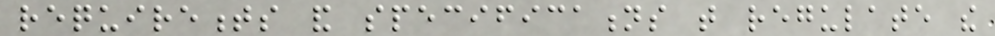requirements and specifications that regulate the
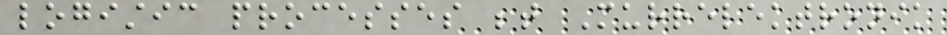logistic processes between Murrelektronik
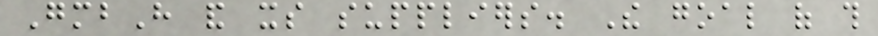GmbH and its suppliers. The goal of this
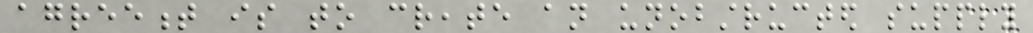agreement is to create an unobstructed supply
